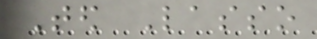Ted Lasso
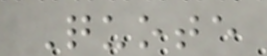Quote
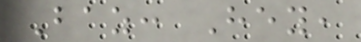Baz: Hey,
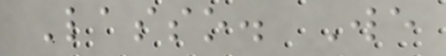Lasso. We
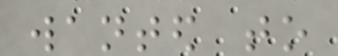wanted to
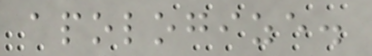apologize.
